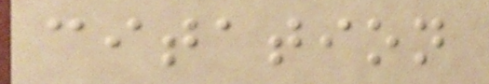citation
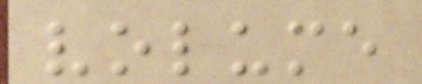volume
